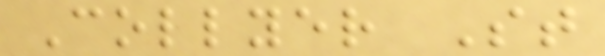Collyer St
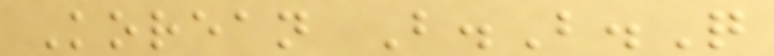Korean B.B.Q
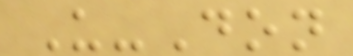U-Don
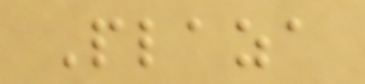Plaza
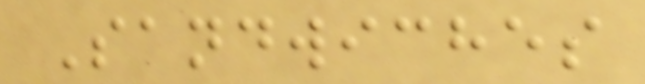Sandwiches
